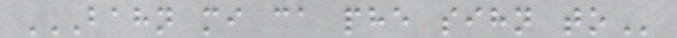BAHN MI CA PHE SIHN TO
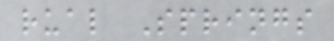rual Springs
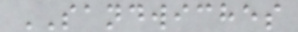SANDWICHES
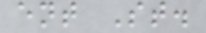ent St.
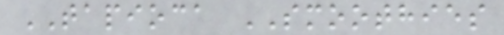TAPIOCA SMOOTHIES
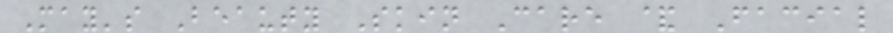May's Beauty Skin Care & Facial
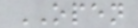OPEN
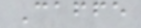Caffe
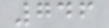746
